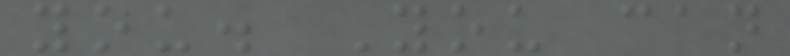you. You can
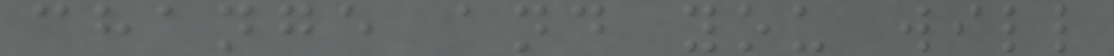change and you will
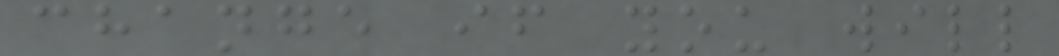change if you will
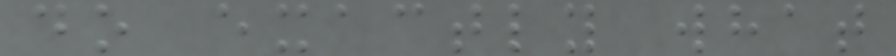do exactly what
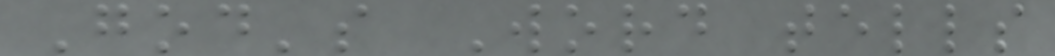God's Word tells
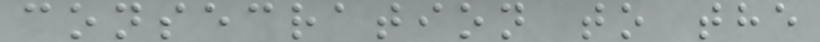consecration to the
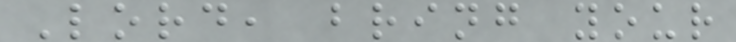Lord, bring your
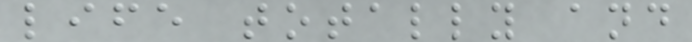life totally and
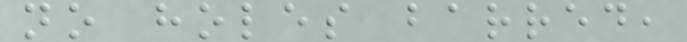no holes barred,
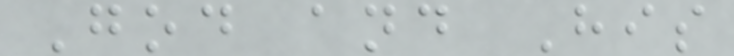God and His
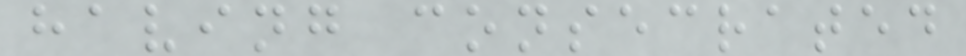having consecrated
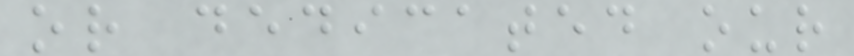or dedicated our
